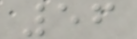56
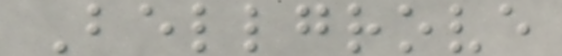Bellgrove
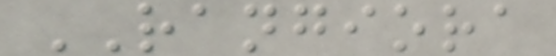RANGIORA
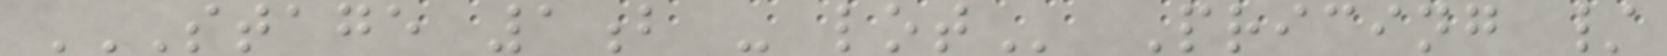STAGE 1B - LOT Pricing /
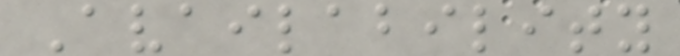Availability
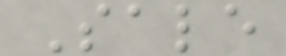Sale
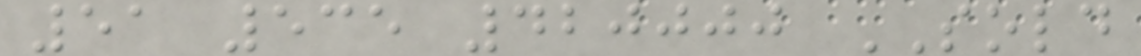51 535 420000 SOLD
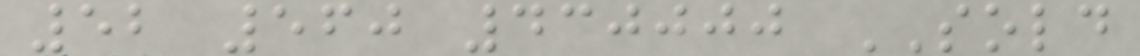52 560 430000 SOLD
